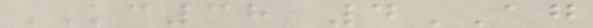KC38 4AG
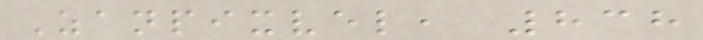Zanpixvel, 838
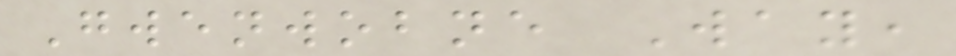Gwenwobne Way,
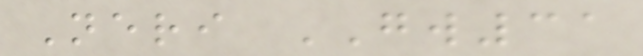Neri GW31
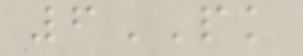6PK
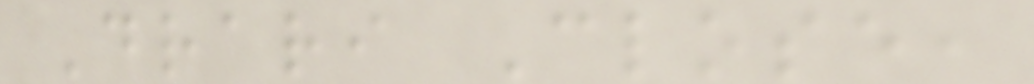Drari Close,
